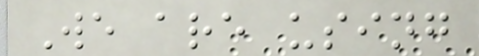We are using
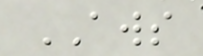AWS
